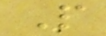P
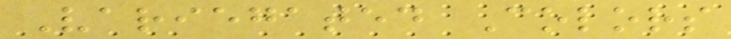Variegated Colors
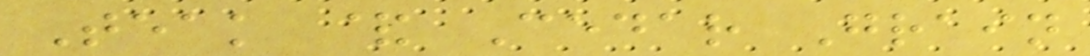Teak & Cedar Grain
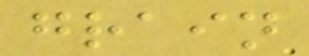grain
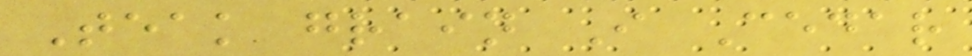Teak grain I Cedar
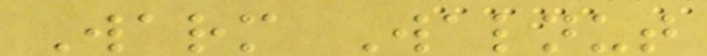Warm Walnut
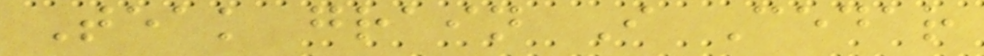Teak grain I Cedar
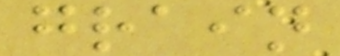grain
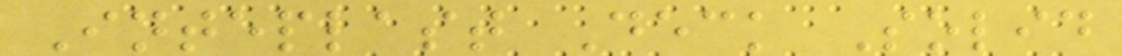Inteplast Deck Solid
